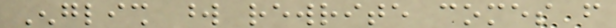English word rewrite comes from
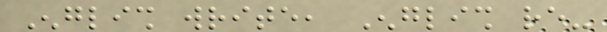English write, English re-
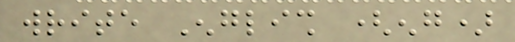write English (eng)
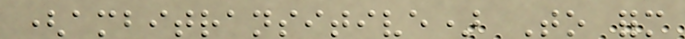(ambitransitive) To form
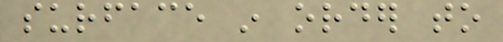surface in order to
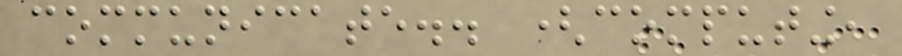communicate.. (computing,
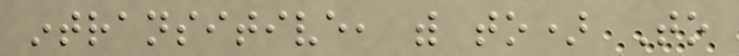intransitive, with to) To
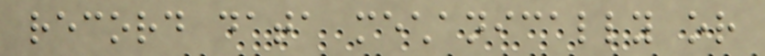record data mechanically or
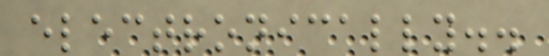electronically..
